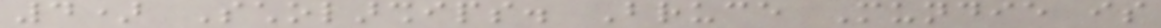4) Scholarships. Bruce Mundie is
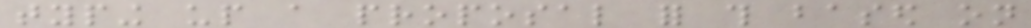typing up a proposal for this based on
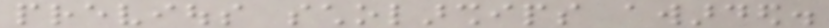previous scholarships awarded.
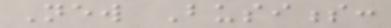New Business:
